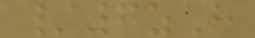/6zH
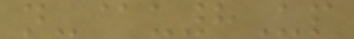n-@u8Up
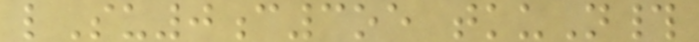lSu0c3oe tkuN#
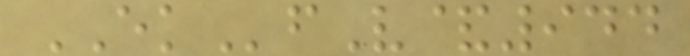EKfV&944
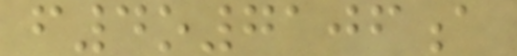f4o7106a
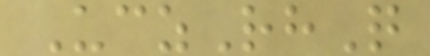UczRhQ
